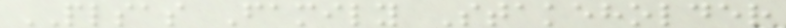PLSAS Family Stakeholder
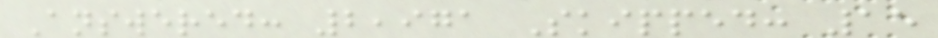Answered: 2,971 Skipped: 15
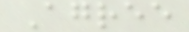Agree
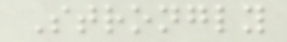Strongly
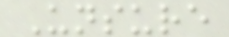Unsure
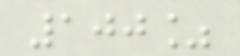100%
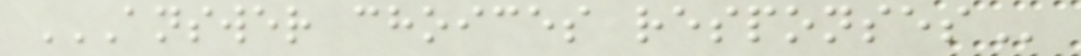ANSWER CHOICES RESPONSES
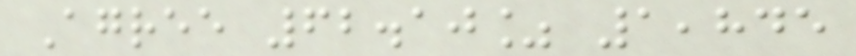Agree 62.10% 1,845
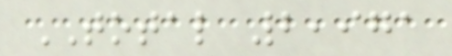TOTAL 2,971
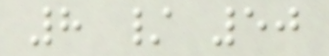8 / 50
